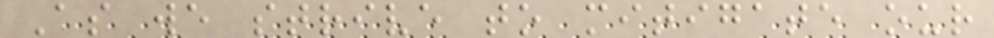As we strive to mitigate our
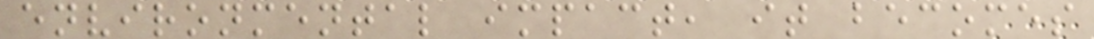environmental impact, it becomes
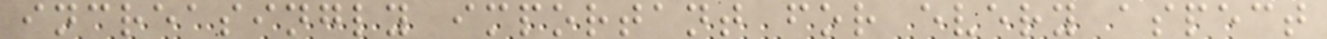increasingly important for every aspect
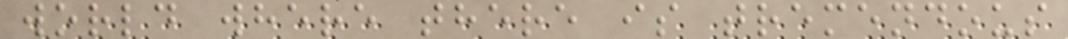world where there is tremendous
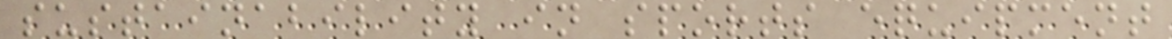sustainability in sports equipment
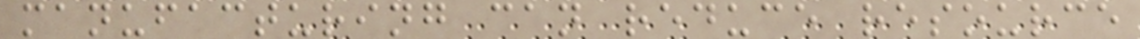manufacturing can reduce resource
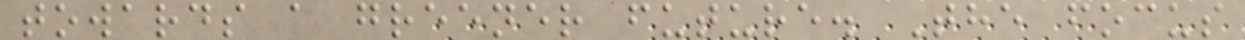towards a greener future. The focus
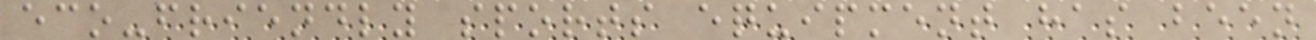eco-friendly sports equipment has been
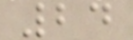24
